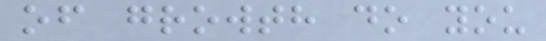of growth do you
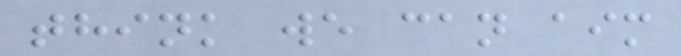think we can aim
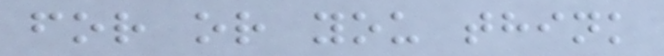for or you think
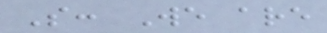S: We are
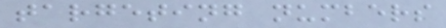targeting numbers
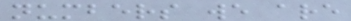numbers we are
